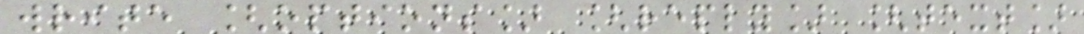write [options] [reply] [text]
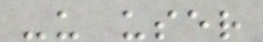-u user
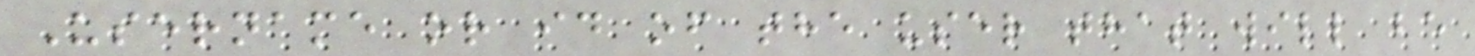Username or id of the user that will be
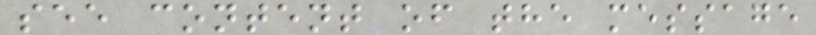see content of the message
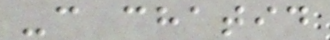-c chatid
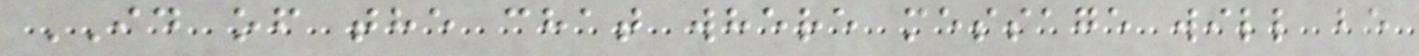ID of the chat where message will be
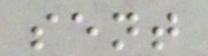sent
